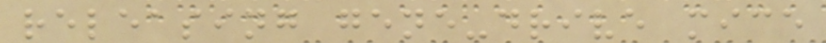releasing gene-drive mice
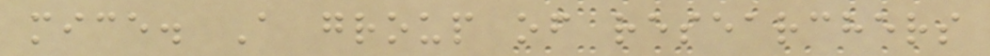mice. A group of researchers
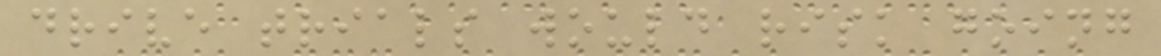drive trials would risk going
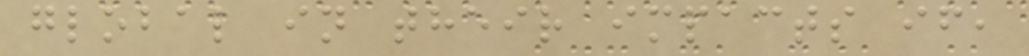global in their impacts if,
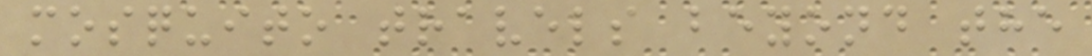mosquito travels beyond the
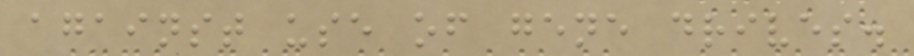against use of gene drives.
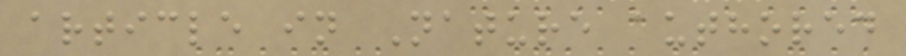article in Nature authored
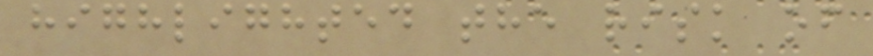highlighted the risk of
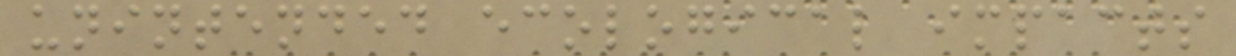unintended ecological impacts
